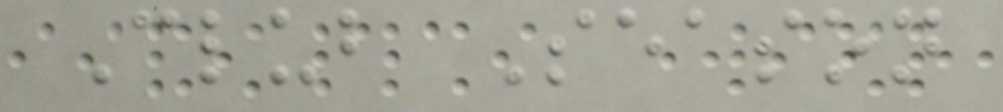Club Season
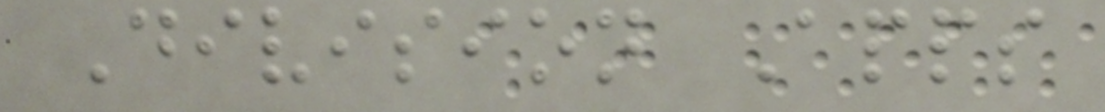Division Apps
